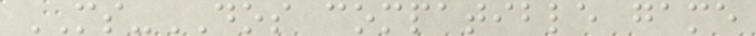MS-DOS compatible game
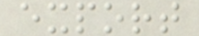export
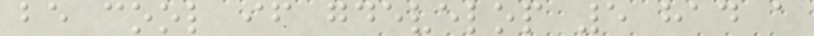be cool if gdevelop 5 had a
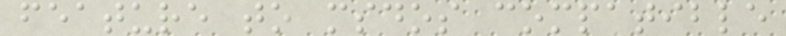feature to msdos compatible
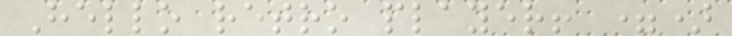Hello retro player! =)
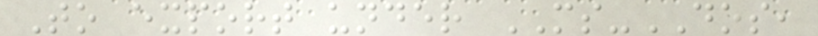To export under MS-DOS,
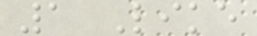1 Like
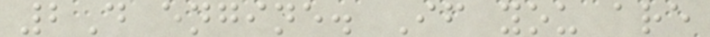2D engine. If you are
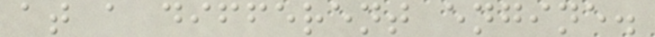at a different engine.
